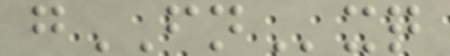gFNxq
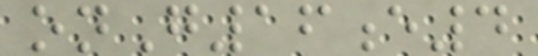onG16e4
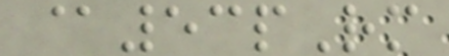@53pRm
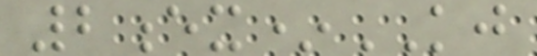2ex*KJ
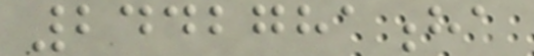2442781ha
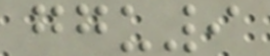ggu9
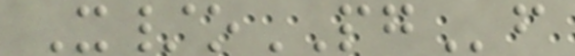X/oPGf
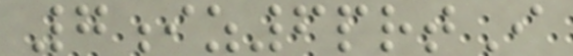7iz6prtI
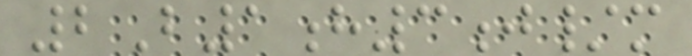2B1h3j/m
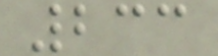233
